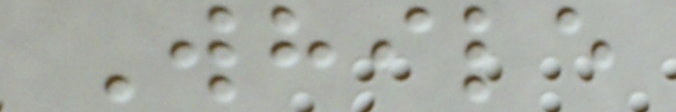While
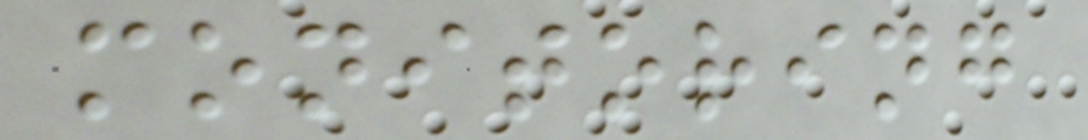monitoring
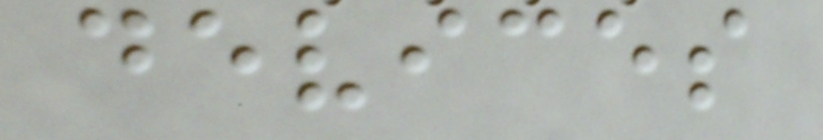devices
